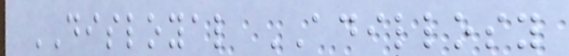DISLOYAL ADILLOSY
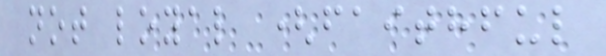not loyal (faithful
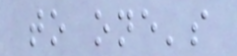to one's
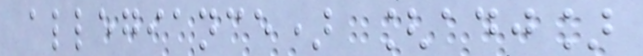allegiance) [adj]
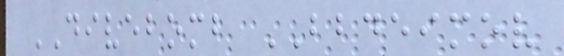DIVEBOMB BBDEIMOV
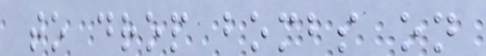to drop bombs on
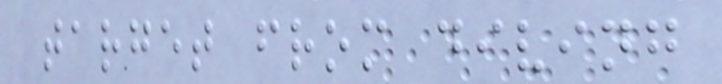target from diving
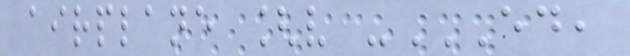airplane [v -ED,
